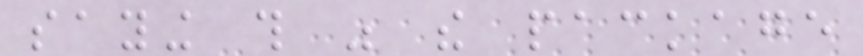saying this was the package
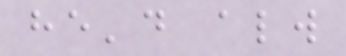he'd always
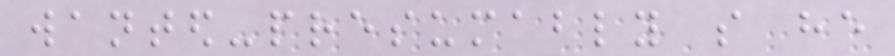wanted-presumably so he
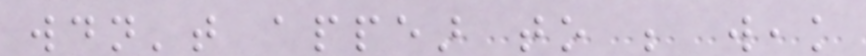wouldn't appear to be weak
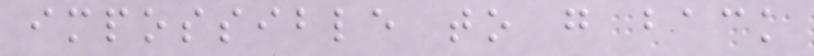impossible to go back
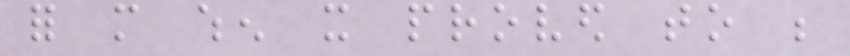for more when it proved to be
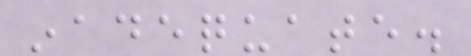inadequate.
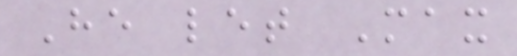He let Max
